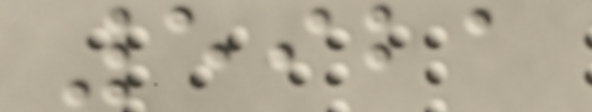5921
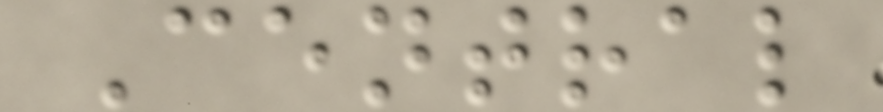Central
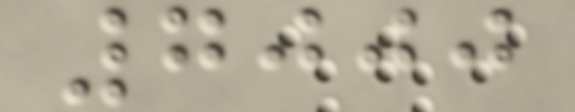7000
